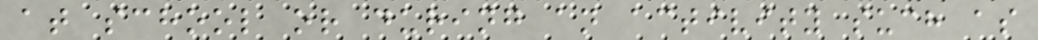at school or during an activity such as
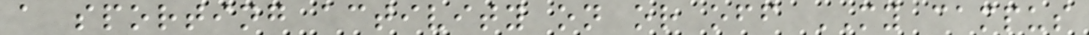a sporting activity on or off MY campus
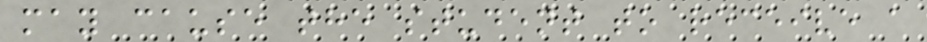may cause the student to receive a
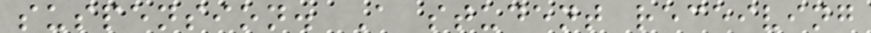suspension. A student receiving
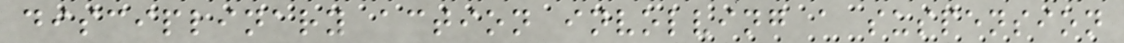disciplinary action involving a suspension
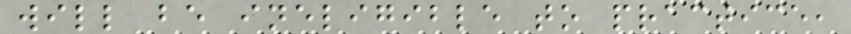will be ineligible to practice,
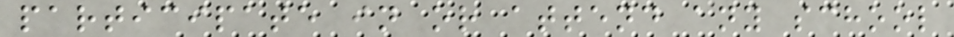participate in or attend any school
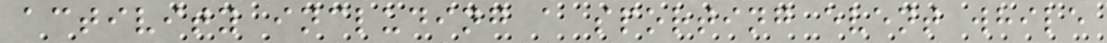activity including a sporting event while
